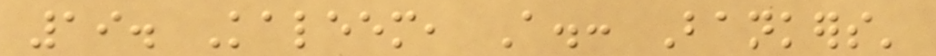19. Kaleem, A.: Bankers'
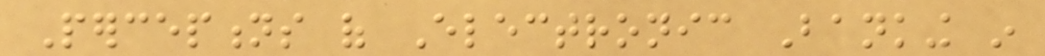Perceptions of Electronic Banking in
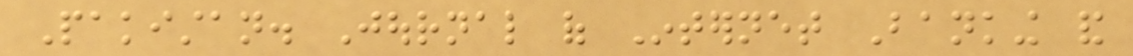Pakistan. Journal of Internet Banking and
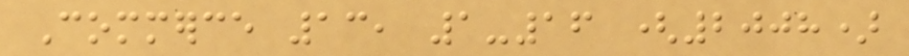Commerce 13, 1-16 (2008)
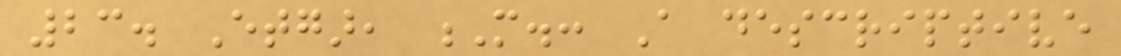23. Etgar, M.: A descriptive
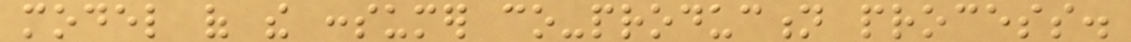model of the consumer co-production process.
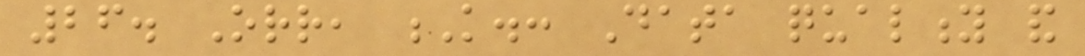26. Orr, K.: Data quality and
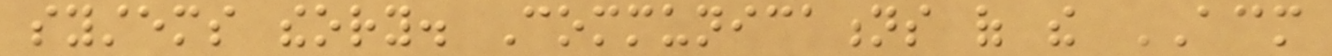systems theory. Communications of the ACM
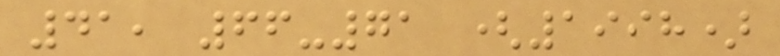41, 66-71 (1998)
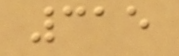315
